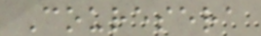Couresera
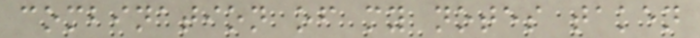combination of my notes taken
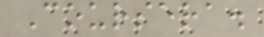Coursera.
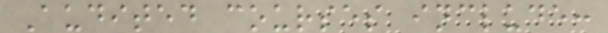Audited courses include:
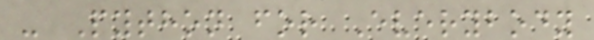- Python for Everybody
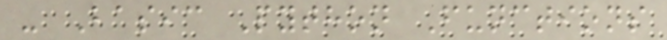- Basic Python Functions
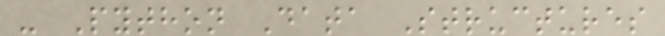- Python Data Structures
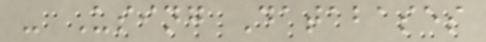- Using Databases
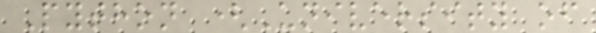Python (University of
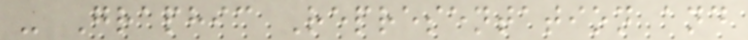- Graphic Representation and
